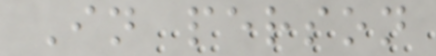In person
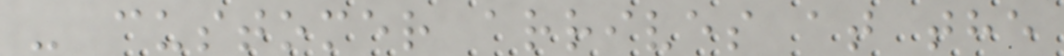- customer arrives at the
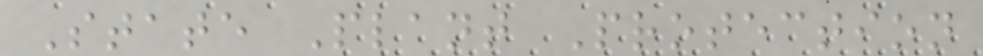State Plant Protection
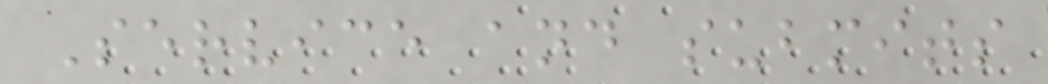Service and submits
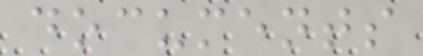documents
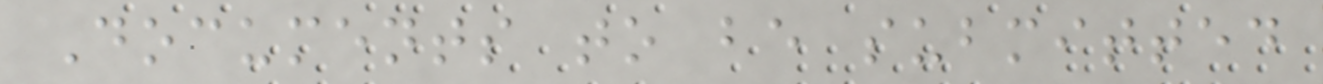Documents to be submitted
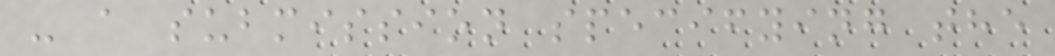- a submission specifying the
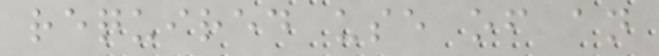required use of an
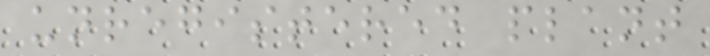unregistered plant
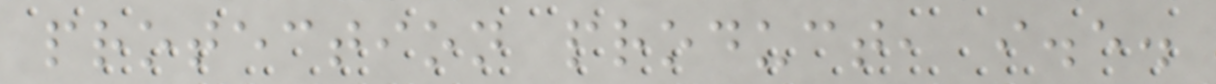protection product, i.e.
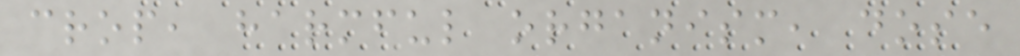crop, harmful organism, dose
